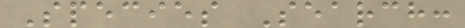Species Search:
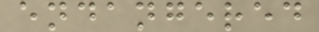endangered
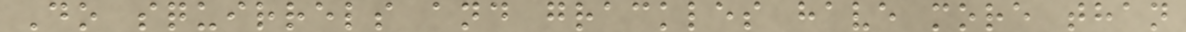Do squirrels and grackles have more than
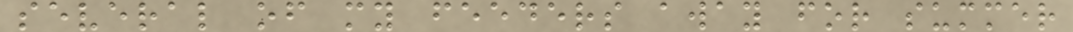several of my feeders away for summer
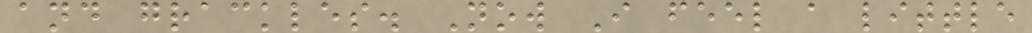and grackles. Now I feel a little
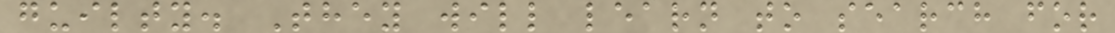guilty. They will learn to search for
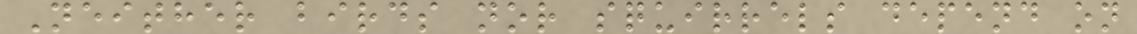Neither birds nor squirrels depend on
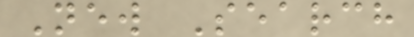New Search
